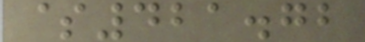$421.72
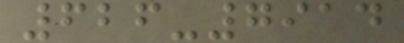626-7914
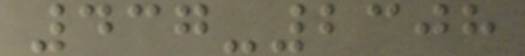437-2308
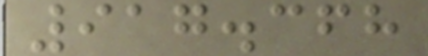917.368
